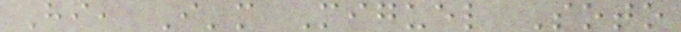Hi, I'm Miguel Soto
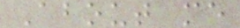About me
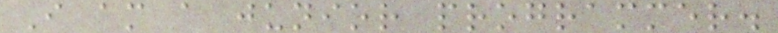I am a junior programmer.
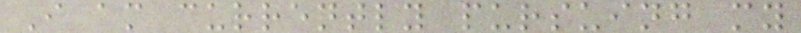I am currently pursuing my
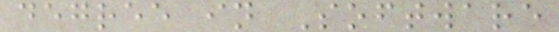degree in Software
